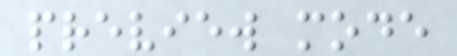preview mode
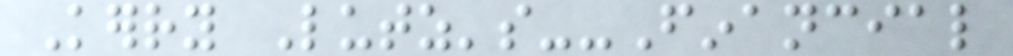Kerry Lutz's--Financial
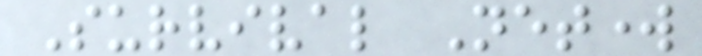Survival Network
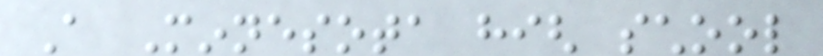A Minnesota high school
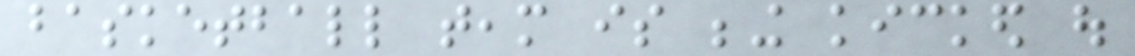basketball team is being kicked out
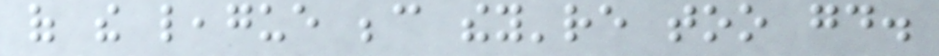of the league because they're too good.
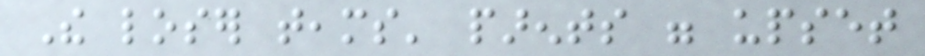The loser teams' parents were upset
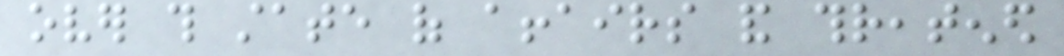over this state of affairs and threatened
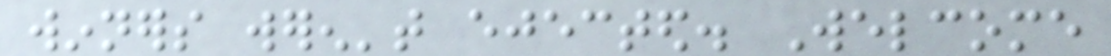winners weren't ejected. Welcome
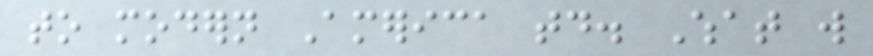to modern America today. What will
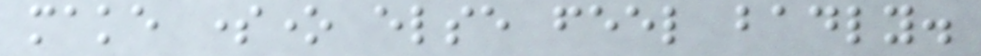make someone else feel badly.
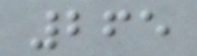265
